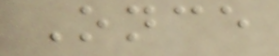Once
